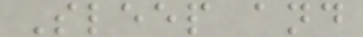Sleep and
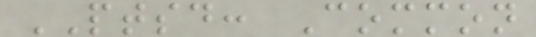PTSD: Common
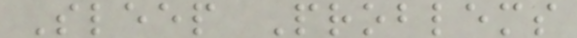Sleep Problems
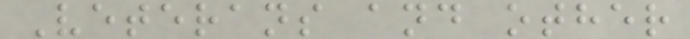Veterans and other
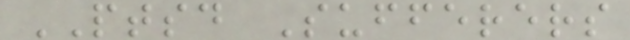PTSD Sufferers
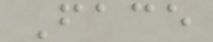Face
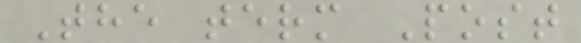The term Post
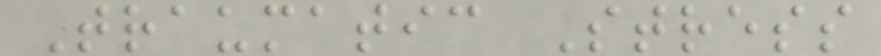Traumatic Stress
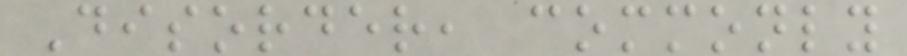Disorder, commonly
